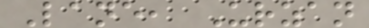Lane, Urzan
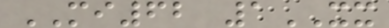MI62 1XX
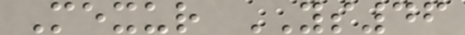Mexur YS46
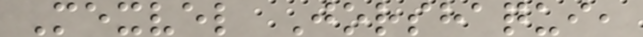Mexvel Jorshaqui,
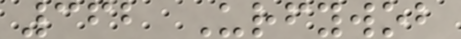362 Urfywob
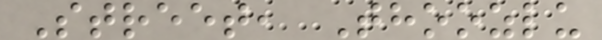Street, Thoozlu
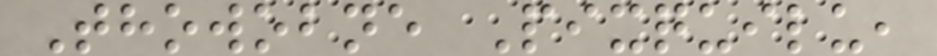Thowobne Pixquilu,
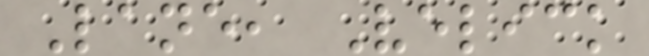Lane, Velick
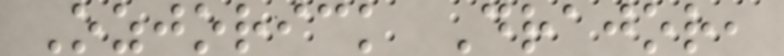Ozjorick Drajor,
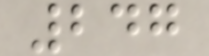247
